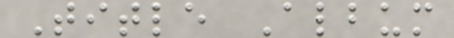Title Album
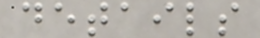details
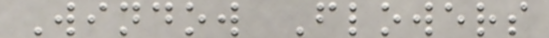Window Flowers
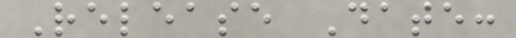Release Date:
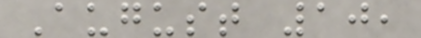August 10,
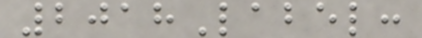2018Label:
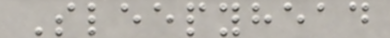Sleepyhead
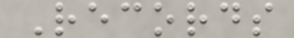Records
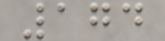174
